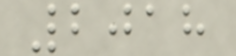2018
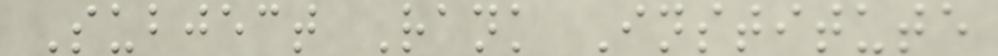Subject Rank Institute
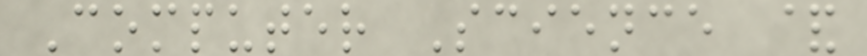Computer Science &
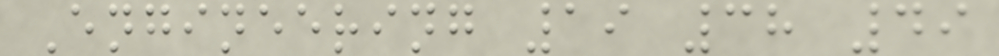Engineering 19 38 49
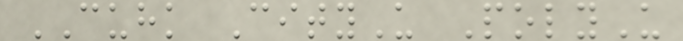CUHK CityU PolyU
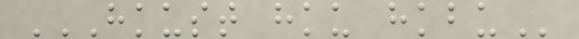HKUST HKU HKBU
